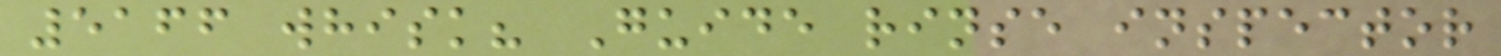5166 whisk? Guide rinse inspector
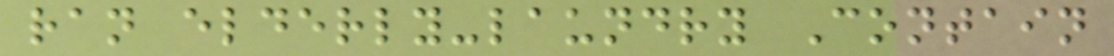ran elderly-laundry Contain
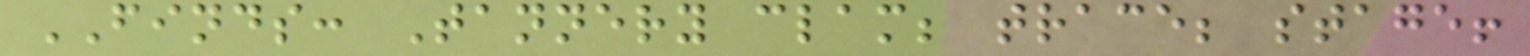FINDS: Tannery clam; trace; stage!
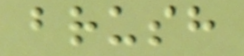brush
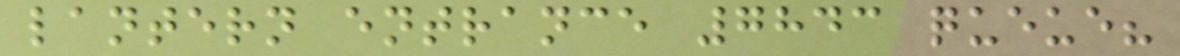lantern entrance 7843 queue?
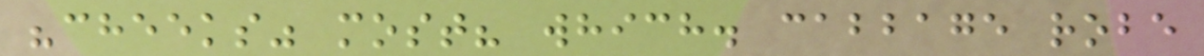"cheeks" most? which. cabbage robe
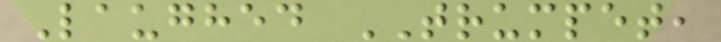Laughed TRUMPET,
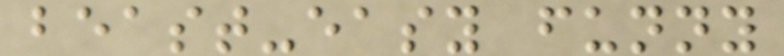beast-easy funny
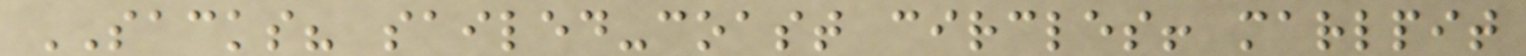SACKS? sailed-coast circles! marlpit
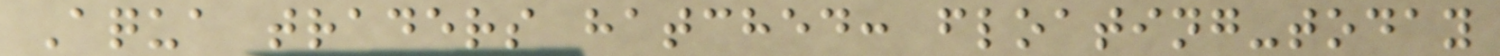Aqua traders hatched: floating-today
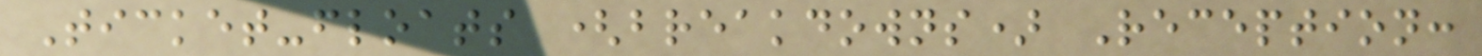Ticket-floats (breakdowns) Reception:
